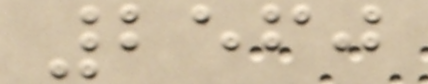2560
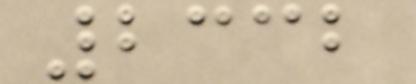2332
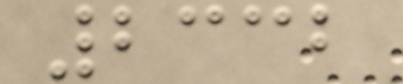2332
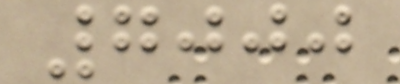7000
